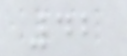42
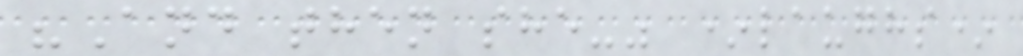"And then she-" *laughs*
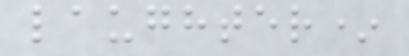laughter*
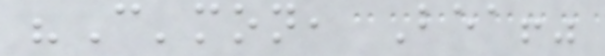"C'mon, Bea!"
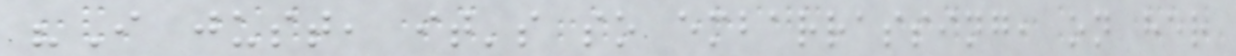"I just, it's so embarrassing, on her
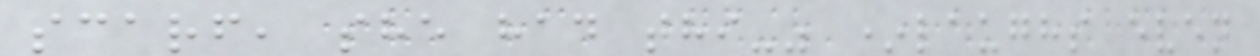scarf, she had thi-" *laughs even
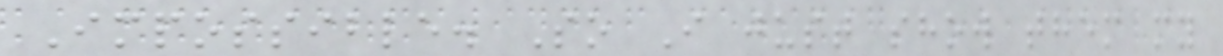Impossible. So I just show them my
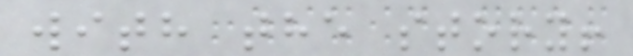with the story!
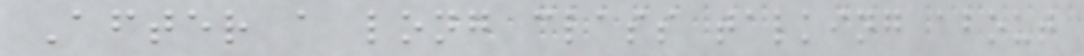After a long class talking about
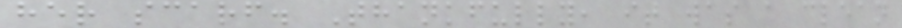her scarf. Thankfully, it was a clean
